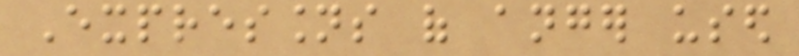Expressions of anger used
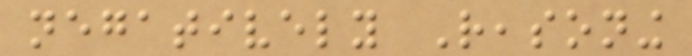negatively Reasoning
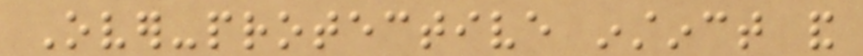Over-protective instinct and
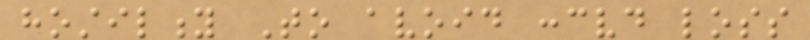hostility To avoid conceived loss
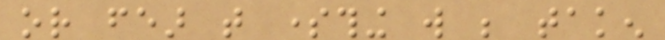or fear that something will be taken
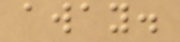away.
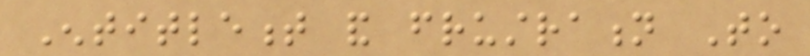Entitlement and frustration To
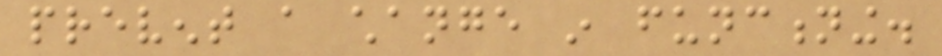prevent a change in functioning.
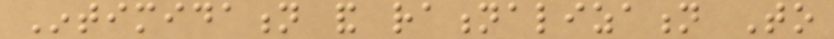Intimidation and rationalization To
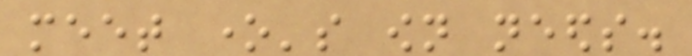meet one's own needs.
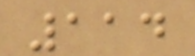114
